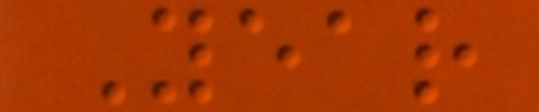Year
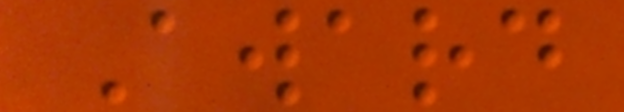Award
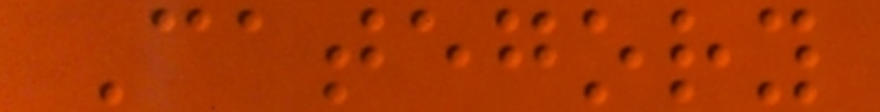Category
